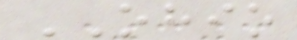OHIO
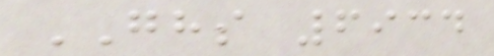GHS 6934
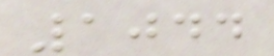1044
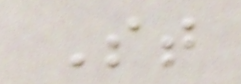St
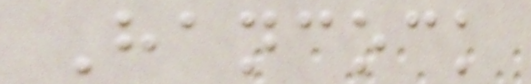Hancock
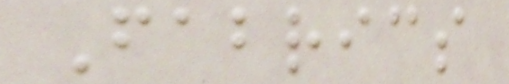Fabrics
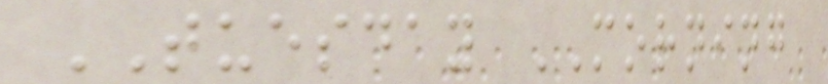TUESDAY MORNING
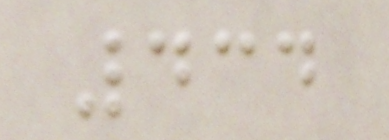434
